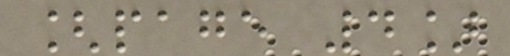[page 4]
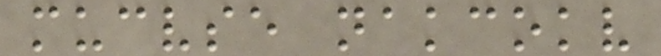mucvse nakcokv
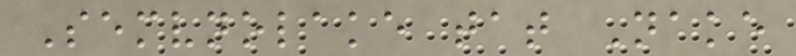Semvnolake tat Nake
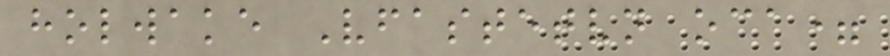holwake Vfastetvn oca=
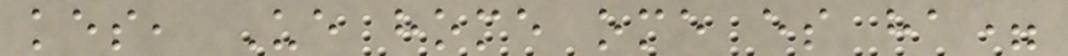kes, Ue home ome es ha=
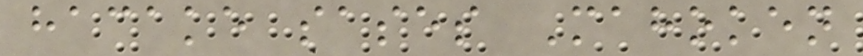hacake sases Mahoken
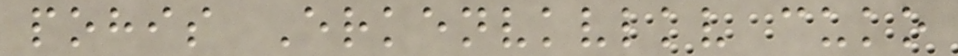pohis Erkenvkvlkv cuko
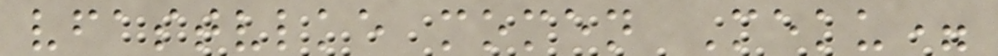vfastvlke momen Meku=
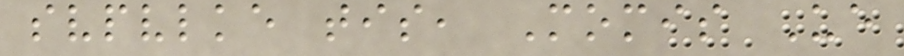svpvlke tis, Momis Ue
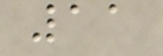11
